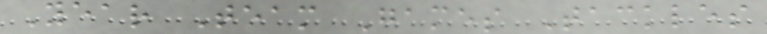Year Team Games Tackles
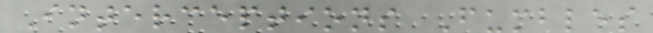Interceptions Fumbles
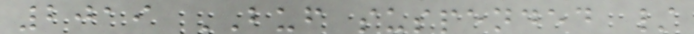2019 BUF suspended /
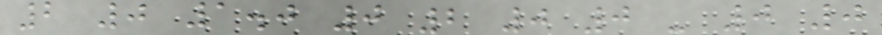2 0 1.0 0 2 0 0 - 0 0
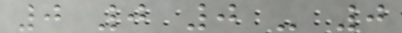0 0 0 - 0
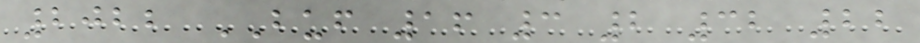2022 BUF 16 3 2 32 22
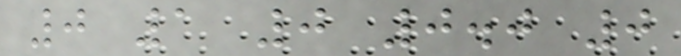0 1 0 0.0 0
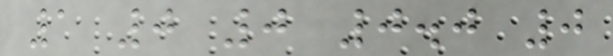1 0 0 0.0 0
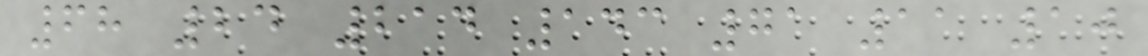68 24 214 143 71 11 10
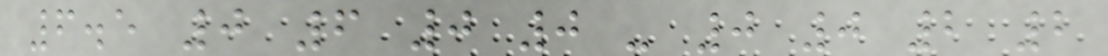6.5 0 6 0 0 - 0 0 2 2
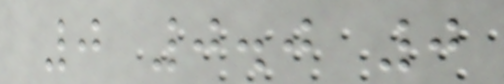0 0.0 0
